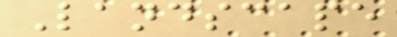Landscape
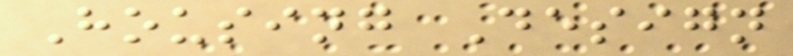Housing Design
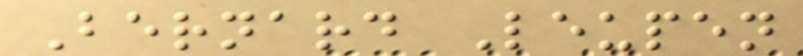Bernard Leupen
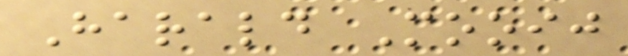Harald Mooij
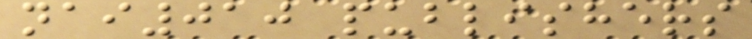nai010 publishers
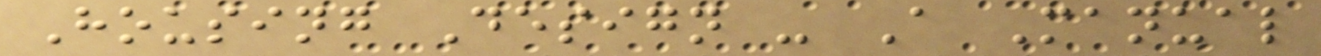Housing Design - A Manual
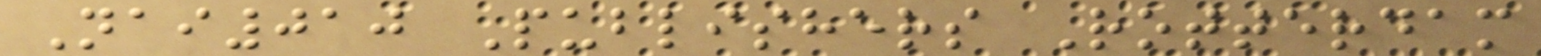Nai010 Publishers Rotterdam
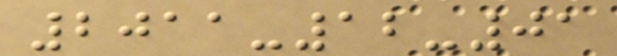2011-12-01
